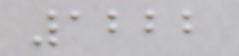1222
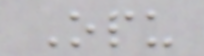Opu
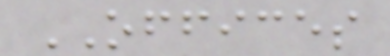OFFICES
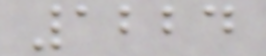1224
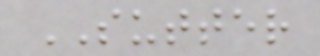SUTTER
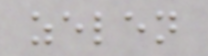zelen
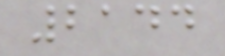2144
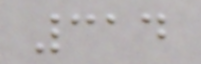314
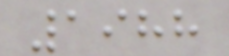1988
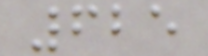625
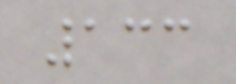133
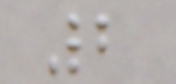2
